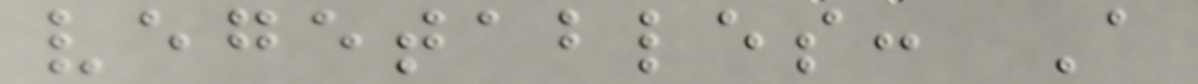vegetables: A
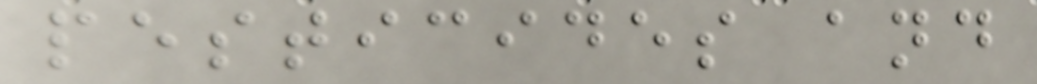pesticides and
